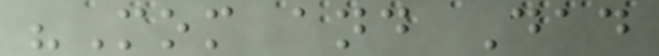"Mom and Dad
